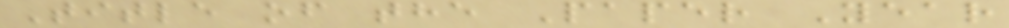Title of the Paper Year
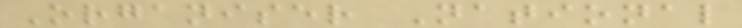Organiser National
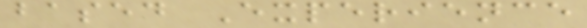based Experience
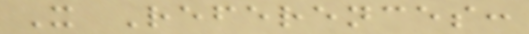X References:
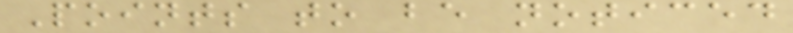Points to be noticed
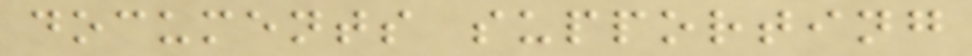documents supporting
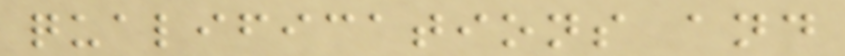qualifications and
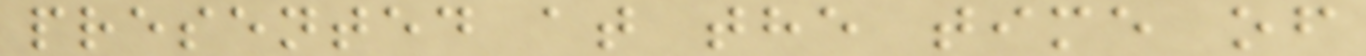presented at the time of
